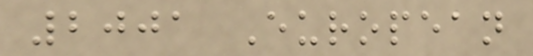2001 European
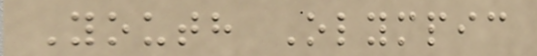Youth Olympic
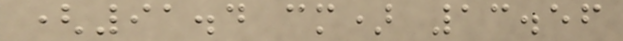(91.4 cm) 13.56
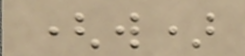(w)
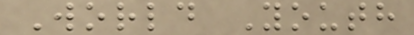World Youth
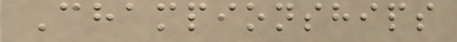Championships
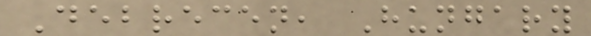Debrecen, Hungary
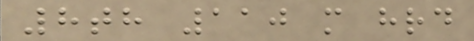8th 110 m hrd
